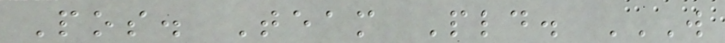Pos. Team Pld. W
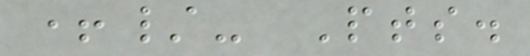+/- Pts.
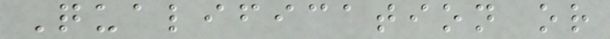Qualification or
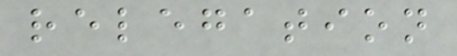relegation
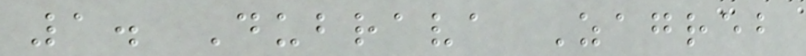1. Dubrava Zagreb
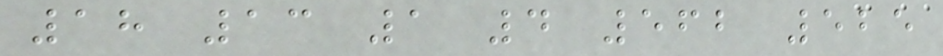18 13 1 4 562 525
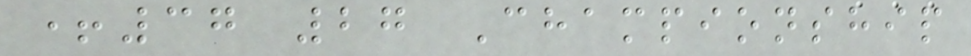+37 27 Championship
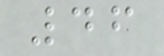46
